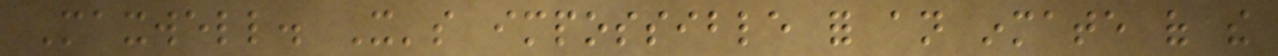Maxwell. It's impossible for an inmate of the
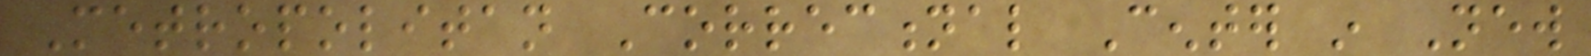Metropolitan Correctional Center in New
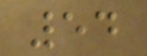54
